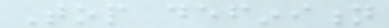Top definition
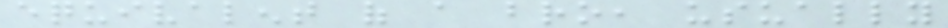equivalent of a bro, usually
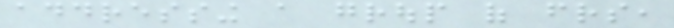addressing a group of friends,
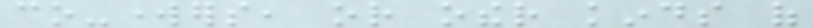co-workers, or other kinds of
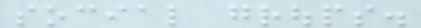social groups.
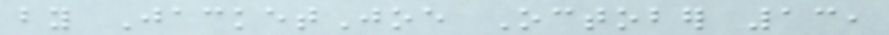by JacketJoe October 13,
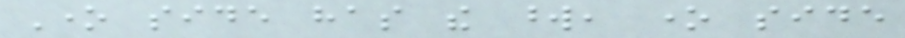One side has the word, one side
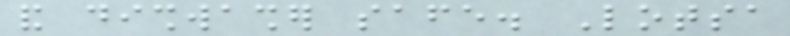and dishwasher safe. Lotsa
